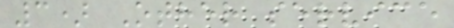3) Other service
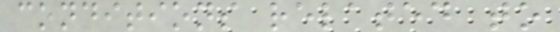conditions related to
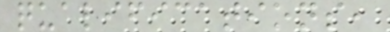qualifications,
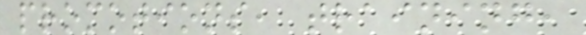promotions, training,
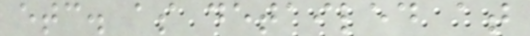etc. as detailed at
